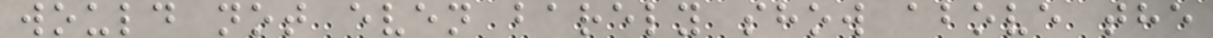would not even barely show above the
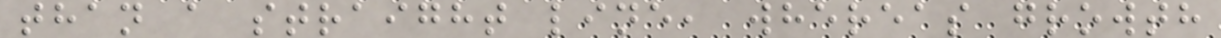than a straight line, whereas growth
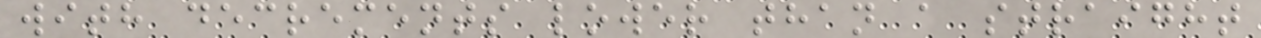with decrements lower than a straight
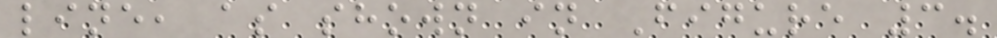line, as shown in Figure 3.
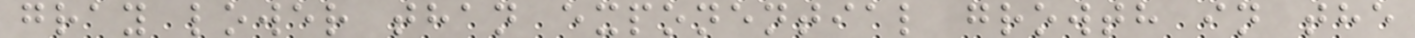gray lower than exponential growth in the
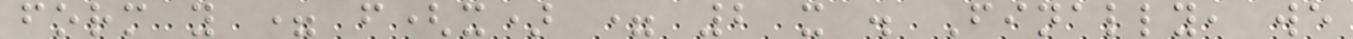form y = f(x) = 2 x . Finally, we
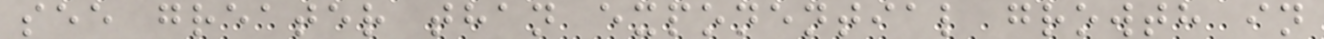see greater than exponential growth in
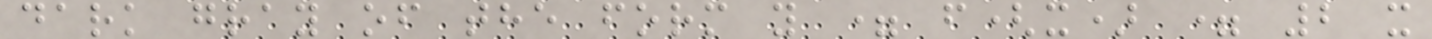dark gray of the form y = f(x) = 2 x
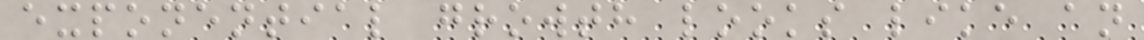exponential growth looks like an
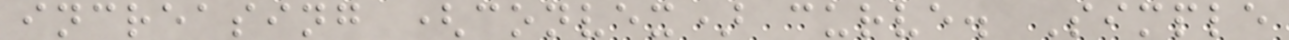increasing (convex) curve. Simple
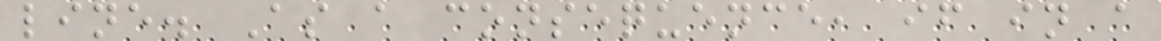line. As a consequence, if in a
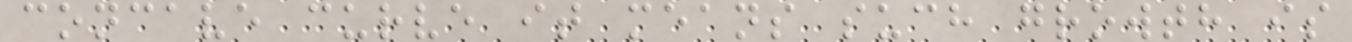concave curve it means such growth is
